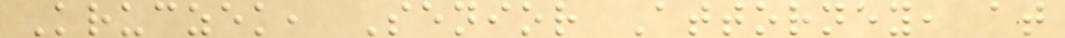Kruczek, Senior Attorney, at
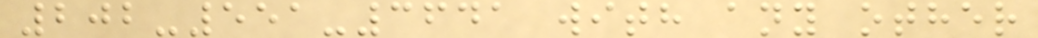202-551-3641 with any other
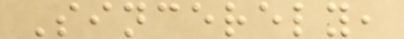Sincerely,
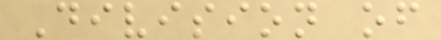Division of
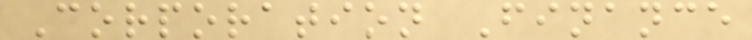Corporation Finance
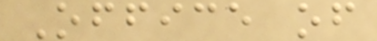Office of
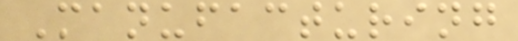Manufacturing
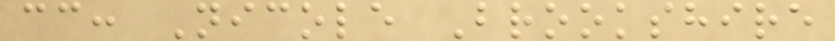cc: Nicole Brookshire
